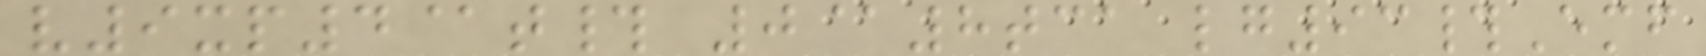v9xp4@t# 0@8tca lg93#Emf
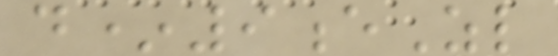d*9eZl
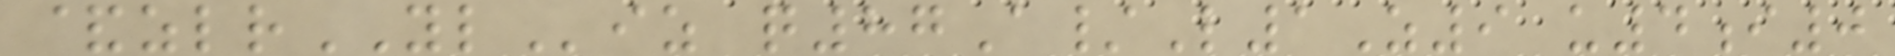&zlrYLiz q87A/L1Z9 u4i0
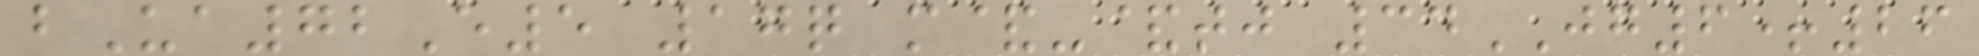bUa72E5 17q m&-&tj 34JG6+26
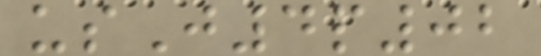usJ4p02
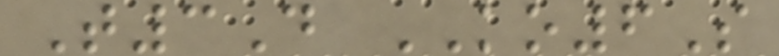T3D KO6S
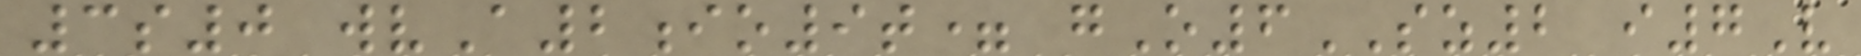3s0 wvA2io9t= gO6SZ2 i7V
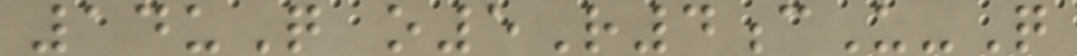14uQ o5R4cU-Q
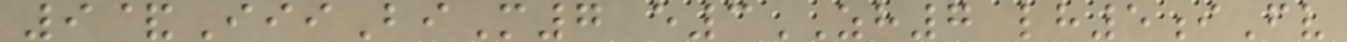9&IiiBiM7 e3ZH7 lh5iFv
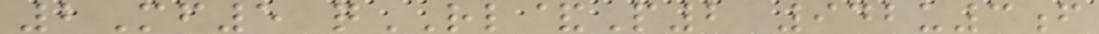2Mf5 qRL&P2 942u3f
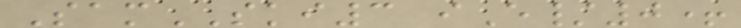SamSKI3 iE/0+
